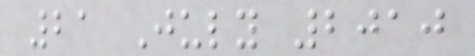21 July 2010
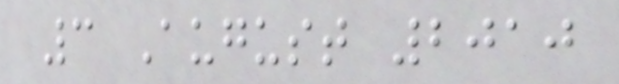3 August 2010
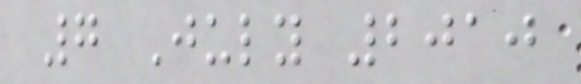7 July 2010
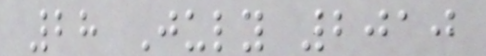28 July 2010
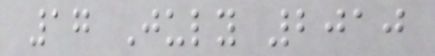17 July 2010
